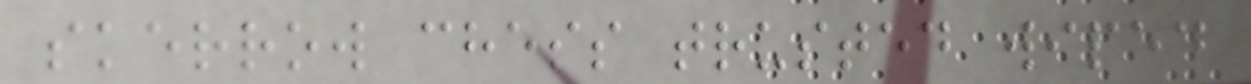skerrow chess trusted wiped
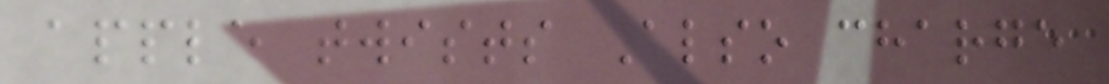apple twists Also charge
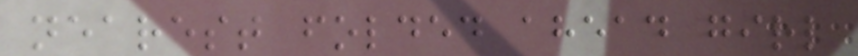nearest folded ahead girl
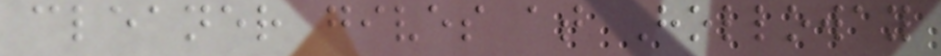cleaner gives at Holloway
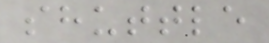shuttle
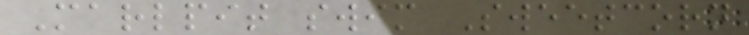Marlpit swim Sweetcorn
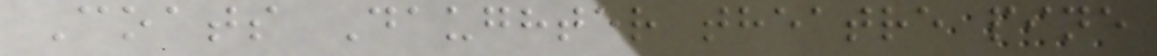Coats Daughter theatre pine
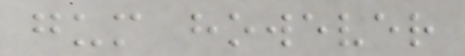gum however
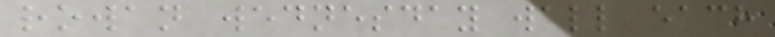rowan wednesday wall each
